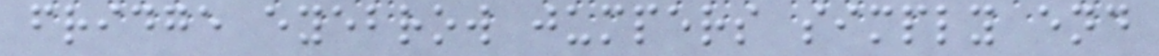fridge eyebrow jumpers simply end
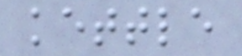kettle
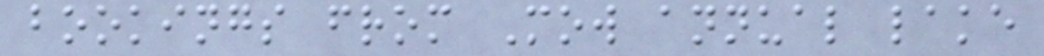bookings from Mow annual lake
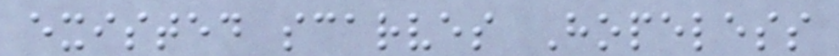existed scarves Hopeless
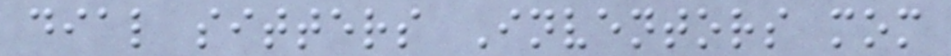dial sitters Inventors mom
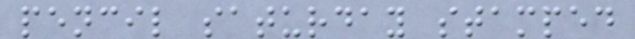pencil saturday stamped
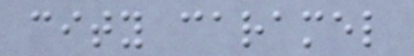city caramel
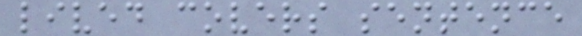lived covers sentence
